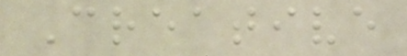Creative
